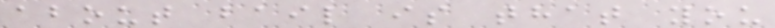about bail is that you
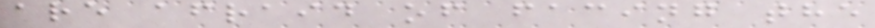are afraid of facing the
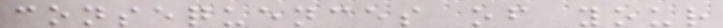consequences of your
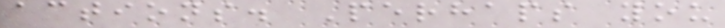actions. Perhaps you
